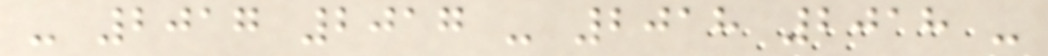- 2017 2017 - 2018 2018 -
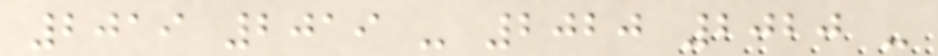2019 2019 - 2020 2020 -
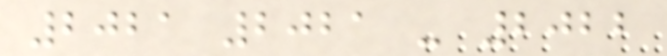2021 2021 - 2022
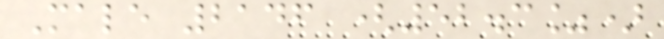Male 2146 (52.3%)
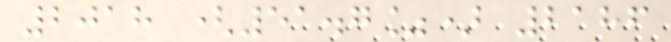2018 (51.7%) 2186
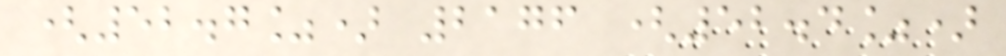(52.7%) 2176 (52.4%)
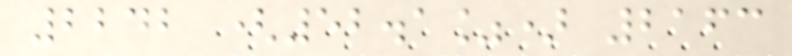2242 (52.1%) 2163
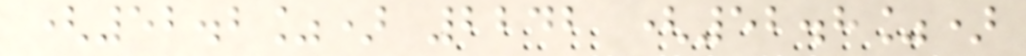(52.2%) 2242 (52.8%)
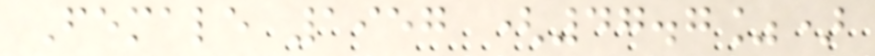Female 1957 (47.7%)
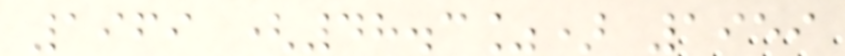1969 (48.3%) 1959
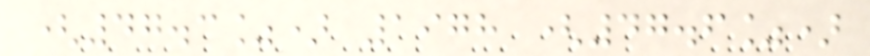(47.3%) 1978 (47.6%)
